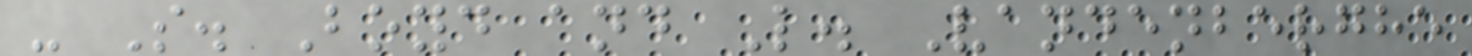- S. Boyd and L. Vandenberghe
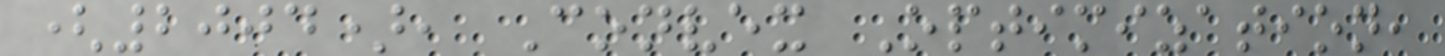(2004), Convex Optimization,
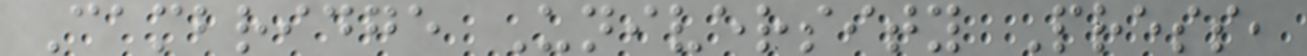Cambridge University Press,
